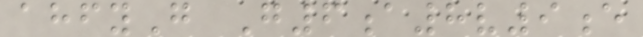ahfyG G6a8v9e
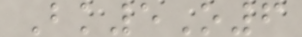Bk5O6
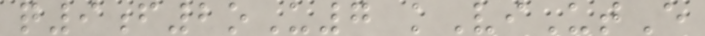q9f2oU7 kViUtE
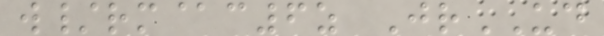w/rm@c6z JrUD
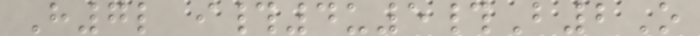H7l i#4u5#B2O
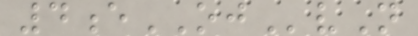4eOJvN
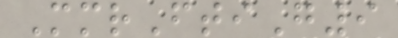MmrFtiG9
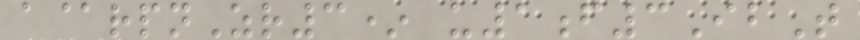a@rpnZr3* u1f3IbT
